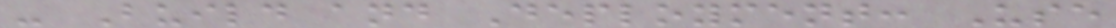- Build and Deployment: Use
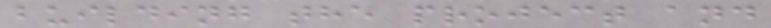building the project and
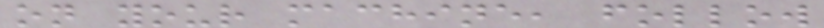on your machine, follow
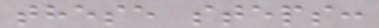these steps:
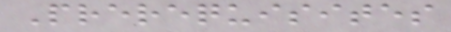Prerequisites
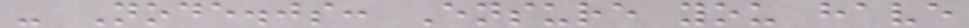- Node.js: Ensure you have
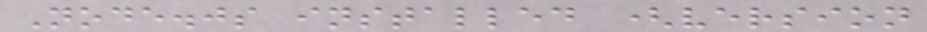Node.js installed (version
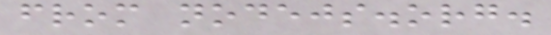from nodejs.org.
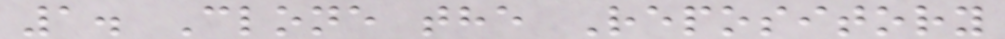1. Clone the Repository
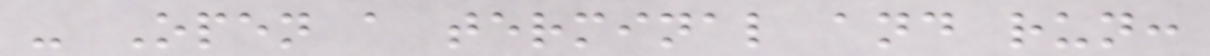- Open a terminal and run:
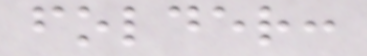folder:
